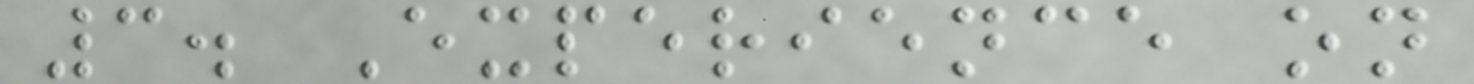3. Experience on
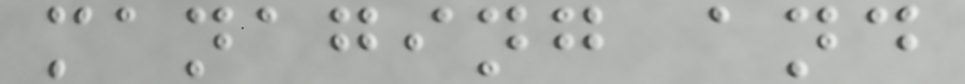managing and
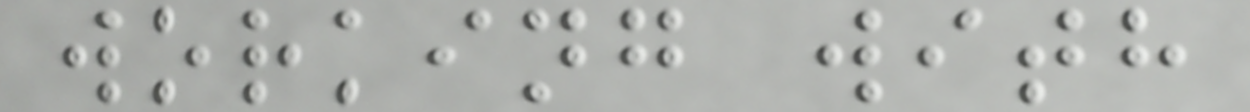working with
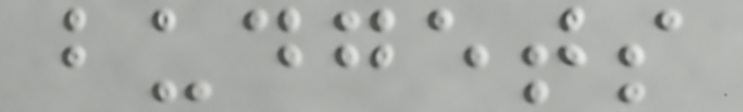budgets
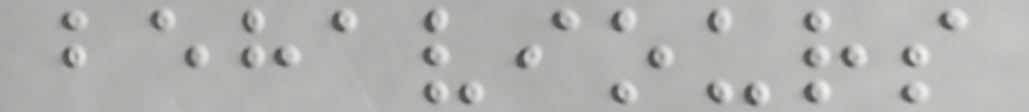behaviours
